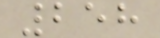258
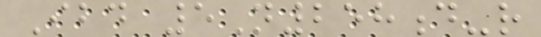Ibd 5N258d-r
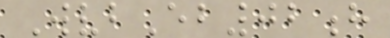WvbEb02h
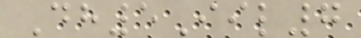Dh5Iil7
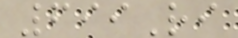699Ri
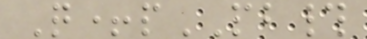Q+pPB#
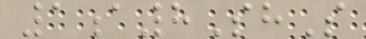1a8ShS
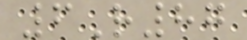6R87
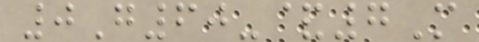0G60-&7M
